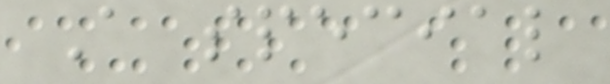A special
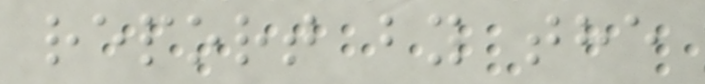report by the
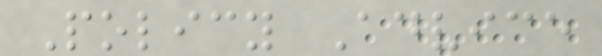Policy Advice
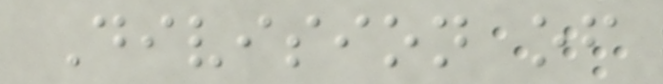Division of
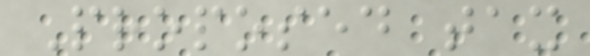Proposed tax
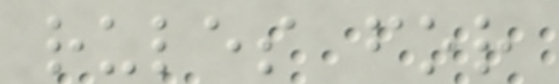rules for
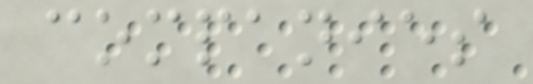companies
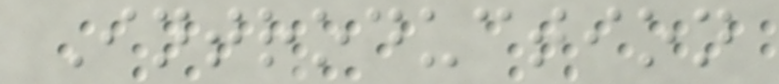Introduction
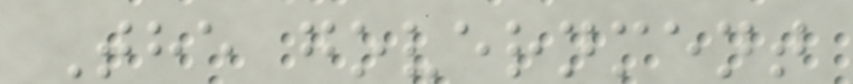The government
